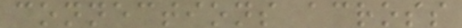connections across
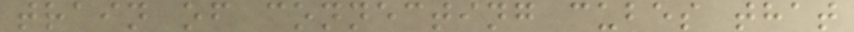train of connecting cubes that
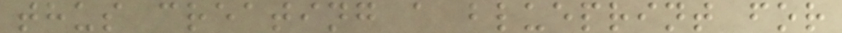thus creating a blueprint for
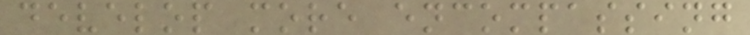develop more encompassing
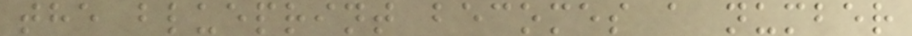the blueprint becomes a number
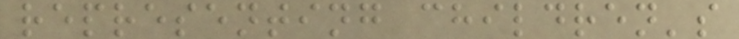representing children's
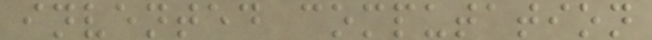invented computation
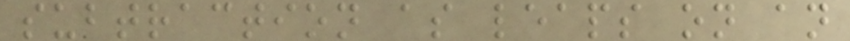subtraction as leaps on an
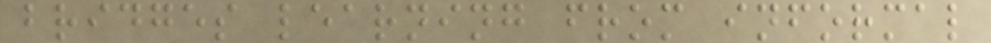bridges learning from informal
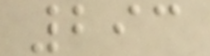293
